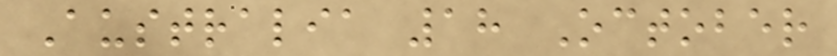Australia 18 October
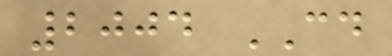2004 CD
